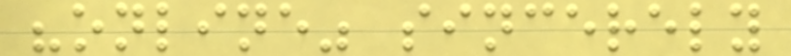"online" sincerely
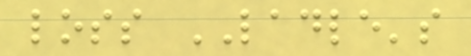loss LADLE's
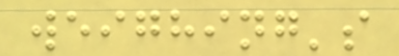weighing's
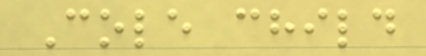Cole child
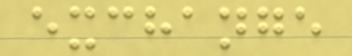exchange
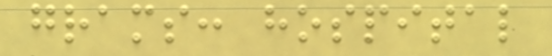grams: hospital
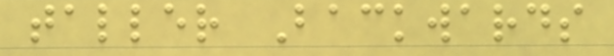taller Backwards
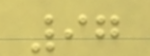97
